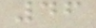46
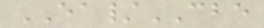EA/CBE
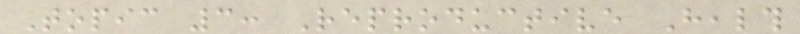Topic 3: Reproductive Health
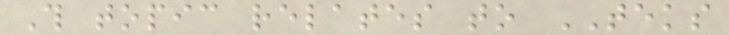This topic relates to TEKS
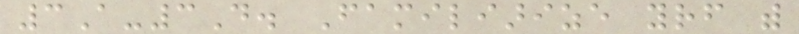3A-3D. Familiarize yourself with
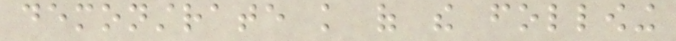demonstrate knowledge of the following
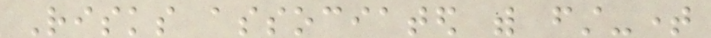Risks associated with first-time
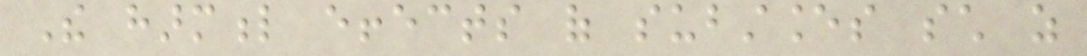The harmful effects of substances such as
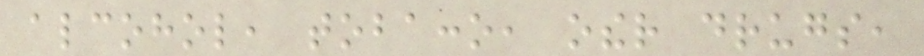alcohol, tobacco, other drugs,
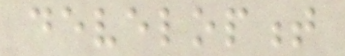development
